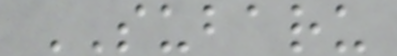SUBARU
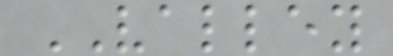VALLEY
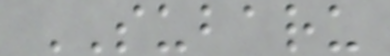SUBARU
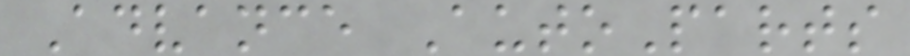Advance AutoParts
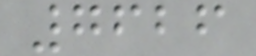7626
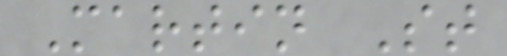Martin St
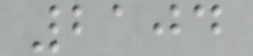2104
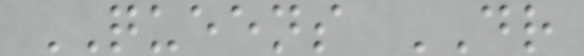QUEENS DR
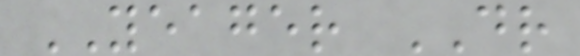YEAGER DR
